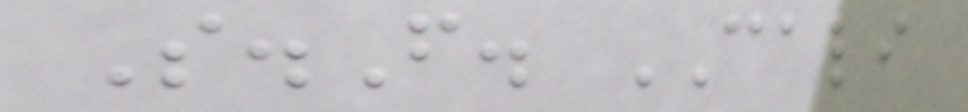S.F. CALI
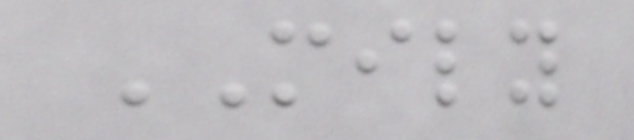MILY
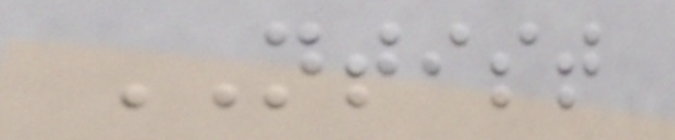NTIST
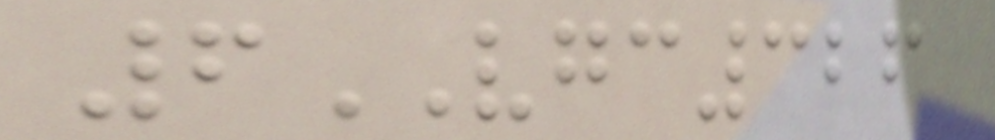6VGC326
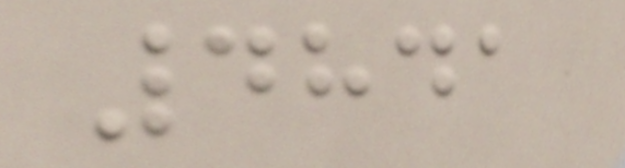4841
